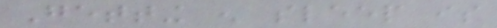Getting enough sleep is
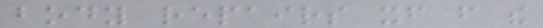body repairs itself from the
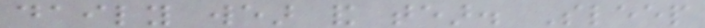daily wear and tear. Sleep
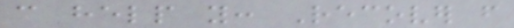can help you: Recover from
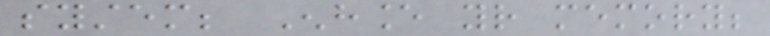system; Enhance your memory;
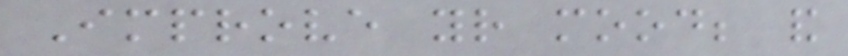Improve your mood; and
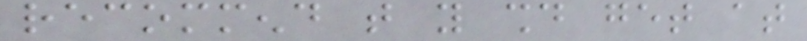recommend that you should get at
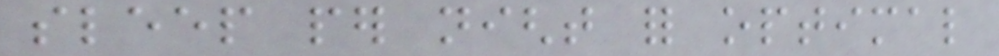sleep per night for optimal
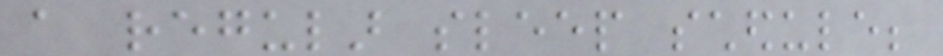a regular sleep schedule;
